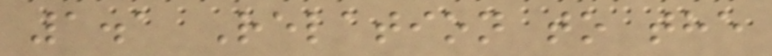1.1 Relation to the
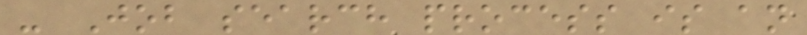- Job search process is an
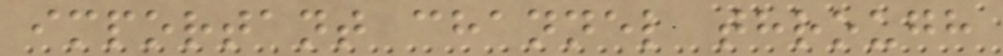important channel through
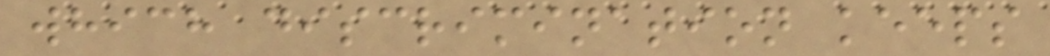which discrimination keeps
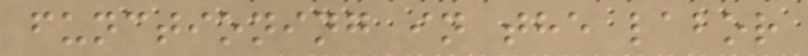functioning in the labor
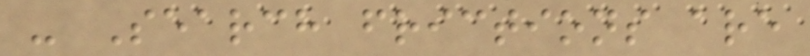- Search frictions are
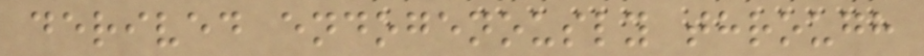derived endogenously through
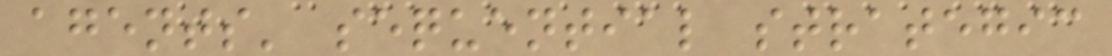agents' sequential strategic
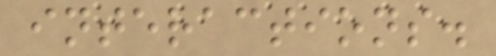interactions.
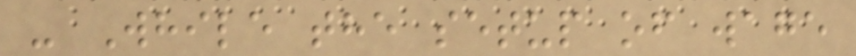- While the setup of wage
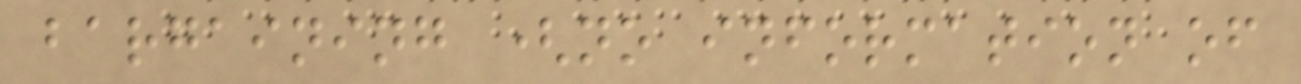bargaining (no information of
